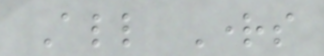All Rights
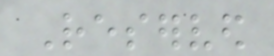Reserved
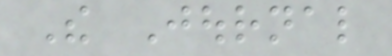The Journal
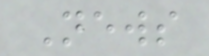News
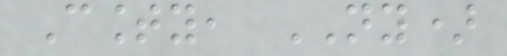County, NY)
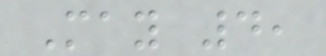May 4,
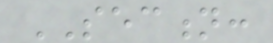SECTION:
